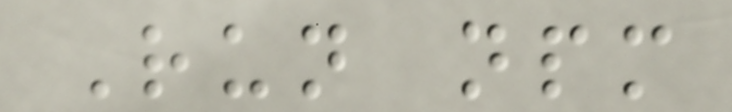Run npm
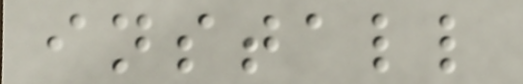install
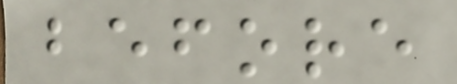before
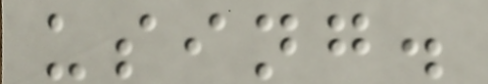using.
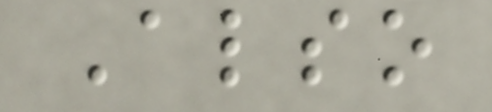Also
